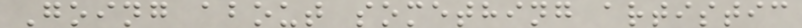Going about something artistic
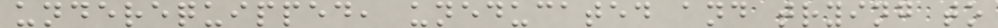underequipped, uneducated and trying to
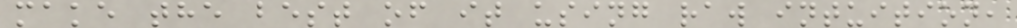make the best of it using raw intuition,
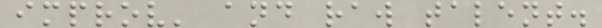improv' and raw talent.
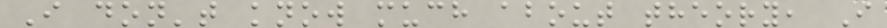I don't know much about theory, I
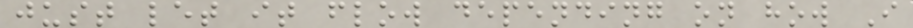just let it flow depending on how I
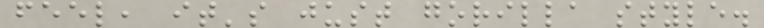feel, it's just gorilla style.
